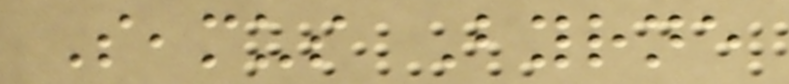Seamus Byrne
